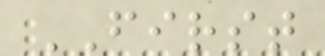FIRST
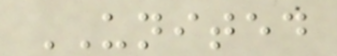UNITED
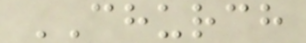CHURCH
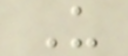U
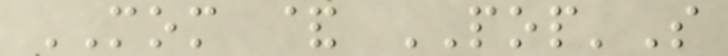MOM & POP'S
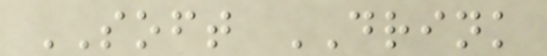SOFT DRINK
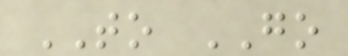TO GO
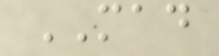MAD
